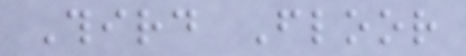Third Floor
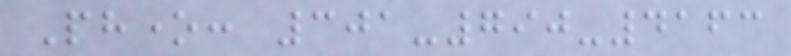Phone: 301-790-4163
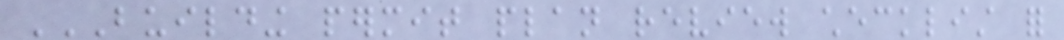BUILDING PERMIT PLAN REVIEW CHECKLIST FOR
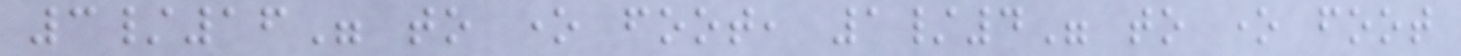3/16" to one foot, 1/4" to one foot
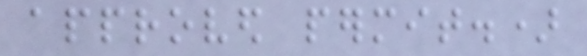approved permit.)
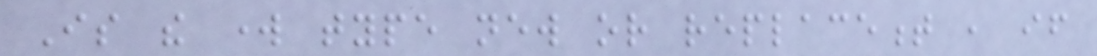Is the work type new or replacement , if
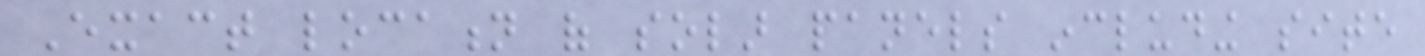Exact location of solar panels including site
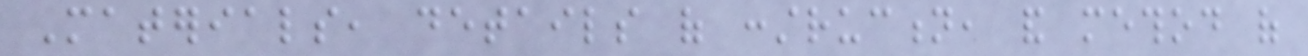Materials, details of construction, and method of
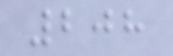208
